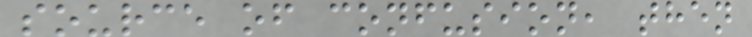source of confusion, then
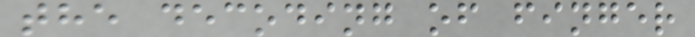the decoding of finger
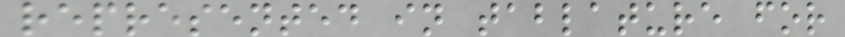represented in tablature for
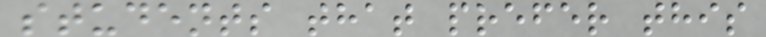students that prefer this
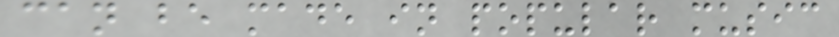can be made in popular music
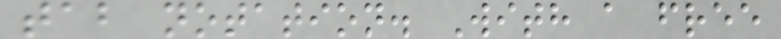tab notation. With a free
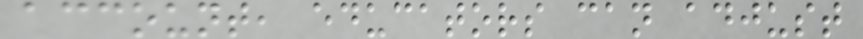account, educators can adjust
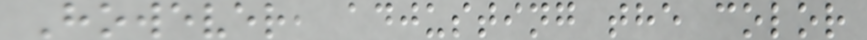However, adjusting the color
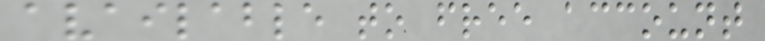available to free account
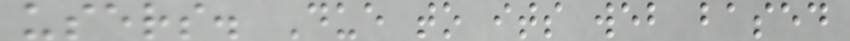users. Due to its web based
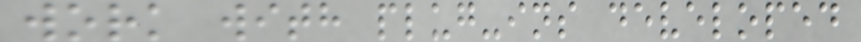work with plug-ins developed
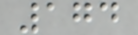174
